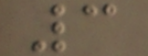3
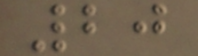20
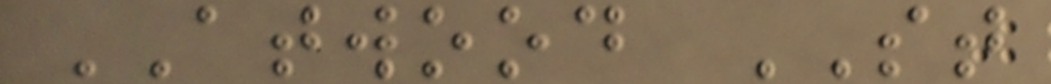ATWOOD ST
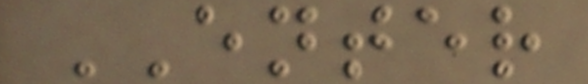ENTER
